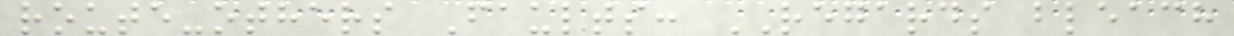route-others Faults: REGARDS bleach
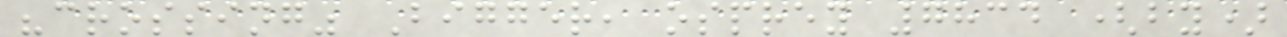"crossing" Bigger, osprey 7834 (by)
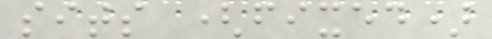sits (fixed)
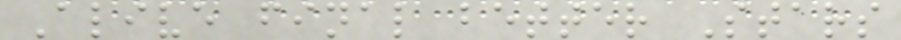Alive final better Stars
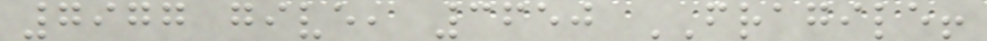7977 give, 3650 FRAGILE!
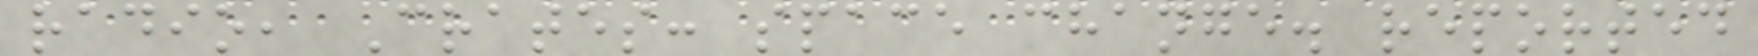radio, Crates: space change. reported
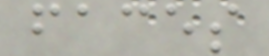faces
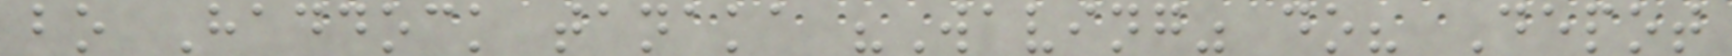bo Haddock tanaka "Waving" do? Depot
